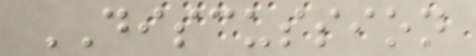DISCUSSION
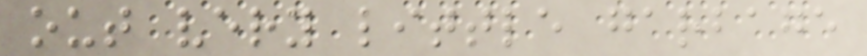out very little garbage
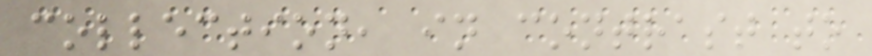collection, in contrast to
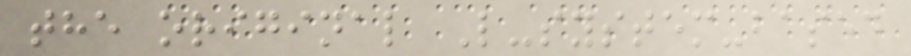the original L-system-based
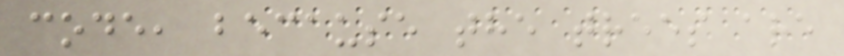code, because the trees are
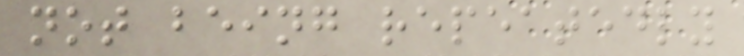not being repeatedly
